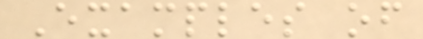Examples of
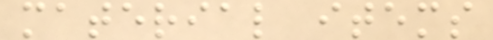material items
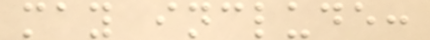may include:
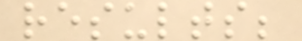results;
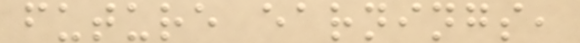future earnings,
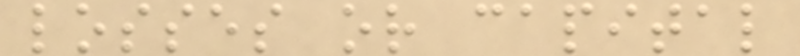losses or capital
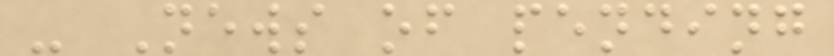- News of pending
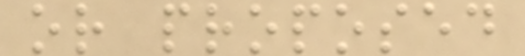or proposed
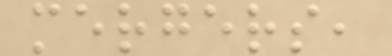mergers,
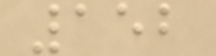152
